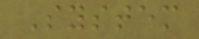System
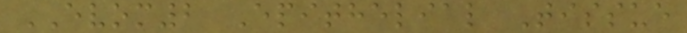EVOM2 Epithelial Tissue
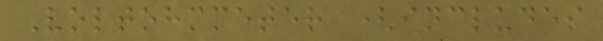Voltohmmeter (includes
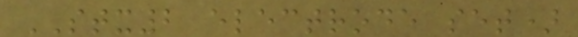STX2 electrode set)
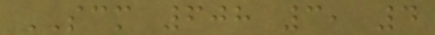SCM 608 3, 4
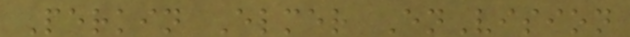Perkin Elmer EnVision
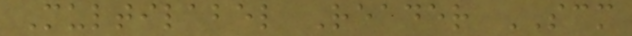Multilabel Reader SCM
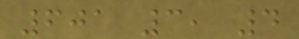601 3, 4
